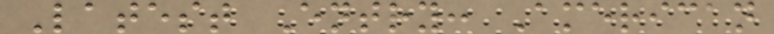Latest Entry: American
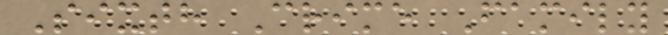Sixth Crime Family
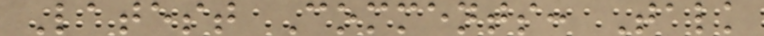Latest Comments: Talk
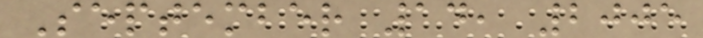September 14, 2005
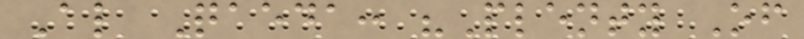Al Qaeda: "Plenty Of
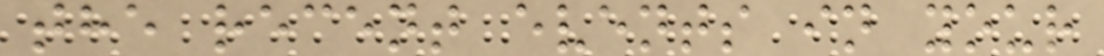the recent events in your
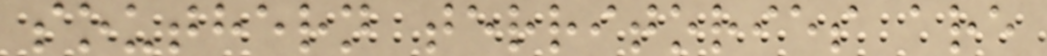southern territories are
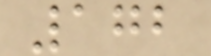172
